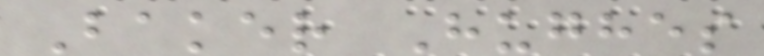Baker Hughes
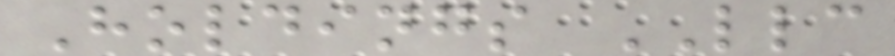Holdings LLC
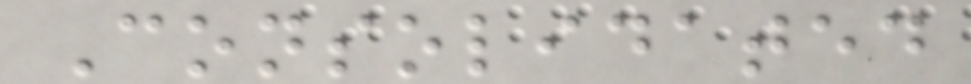Consolidated
